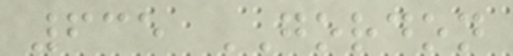635 GORDON
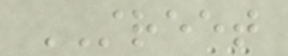STREET
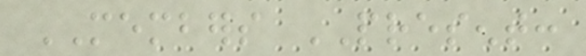MEMBERS PRESENT:
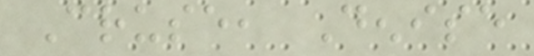Cruse, Denise
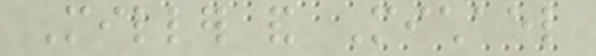Miller and Michael
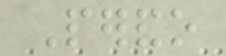Perando
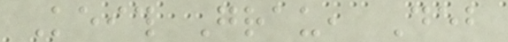Keith Grau, Deb
